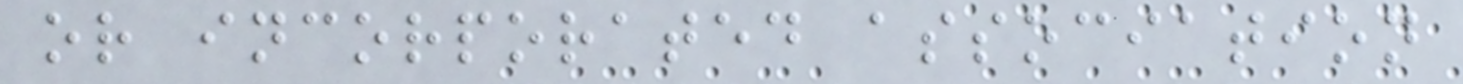or incorporated association
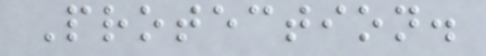Protection.
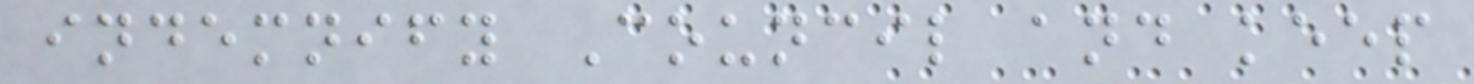indemnify Council and keep
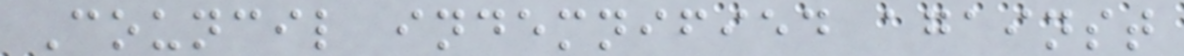Council indemnified against
